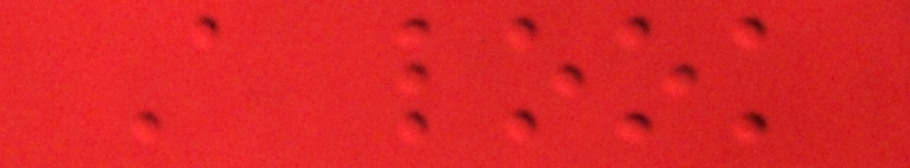A look
